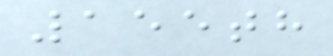155th
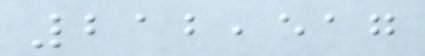212,517
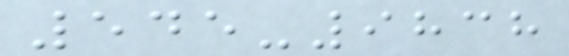545-9838
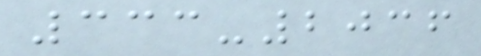333-2036
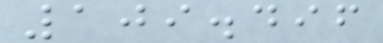109.496
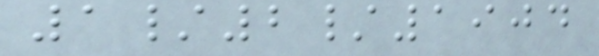1/2/1904
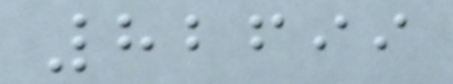82699
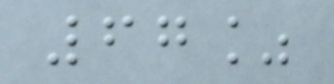67%
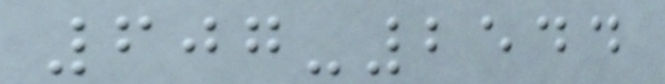607-2544
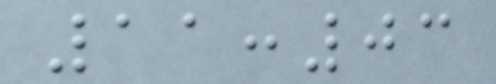11:03
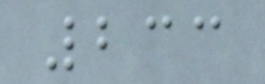233
